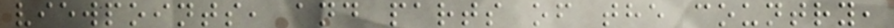viewpoints, and parts of the country,
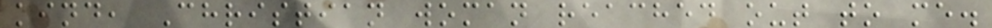kind, Christian woman reached out to me.
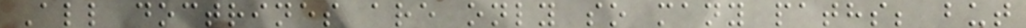All doctrines are only so many paths; but
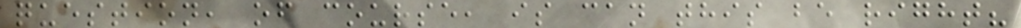question, of course, is can this be right?
